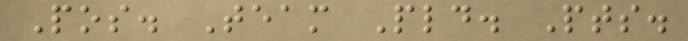Pos. Team Pld. Pts.
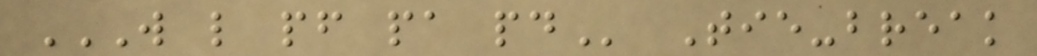W L PF PA PD Tie-break
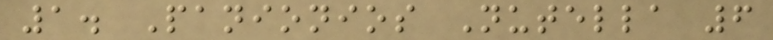1. Panionios Nutella 6
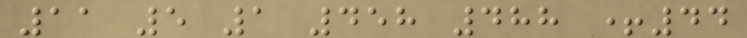11 5 1 458 488 +44
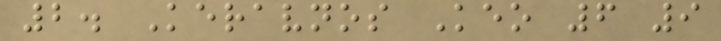2. Keravnos Keo 6 9
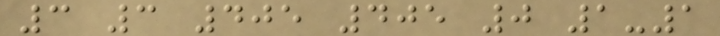3 3 405 405 0 1-1
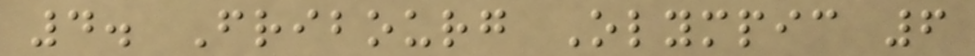4. Fribourg Olympic 6
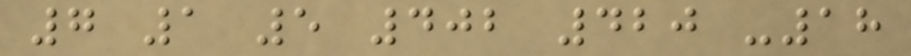7 1 5 402 420 -18
